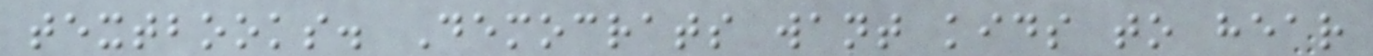textbooks. Democrats want kids to hear
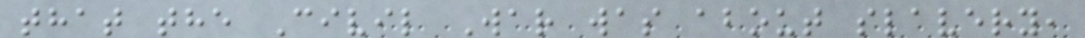that the Civil War was about slavery,
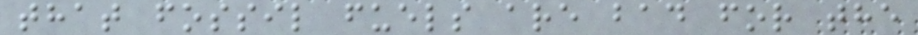that fossil fuels are bad for the
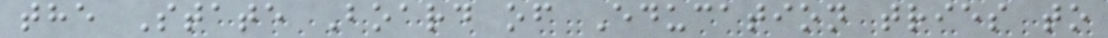the State Board of Education tries to
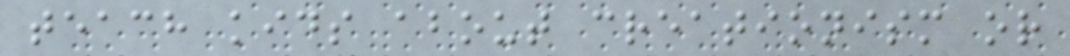teach kids about creationism or
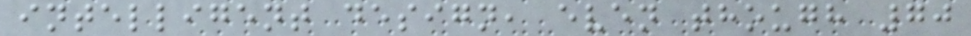intelligent design, even though 70
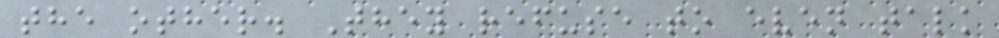the other. They refuse to even talk
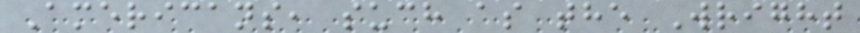Americans, such as the Wright
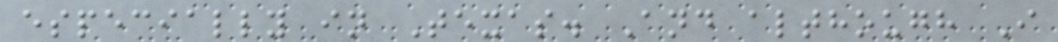especially in Texas. And although I
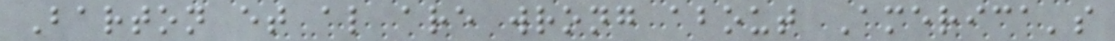Barton et al are wrong about America's
